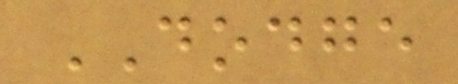DODGE
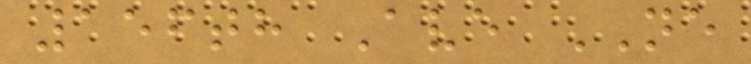156th Ave NE
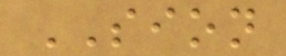SION
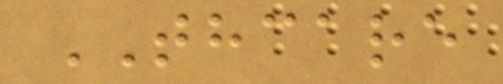THCARE
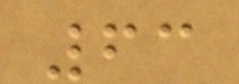63
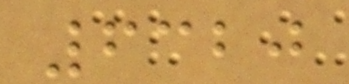6320
